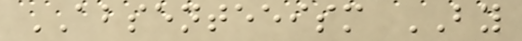ABSENTEEISM BY
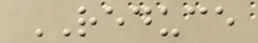REDUCE
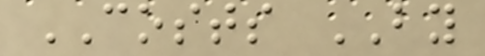COSTS BY
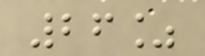26%
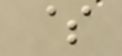$
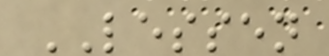LESSEN
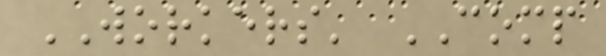WORKERS' COMP
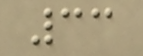33
